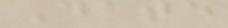Date
